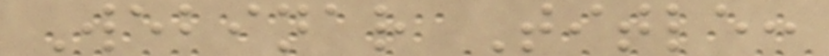Webinar Title:
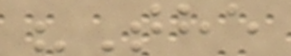"The
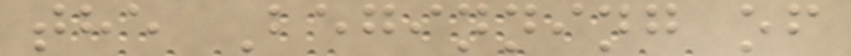the Beginning of
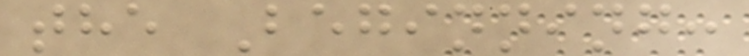the Beginning:
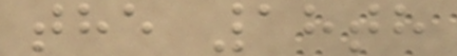the 18th
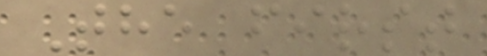The first
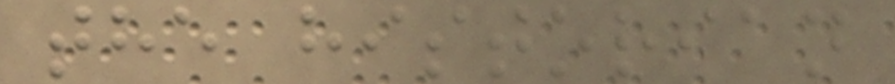the historian
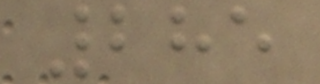285
